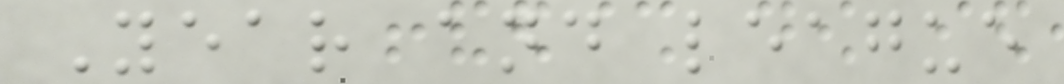Year and league
